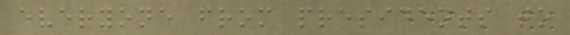everyone from presidents to
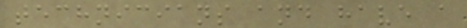technicians and have a
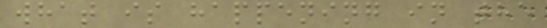what is happening in the
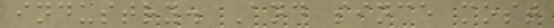industry. And since most
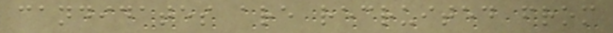candidates are recruited from
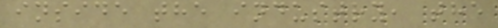inside the industry, the
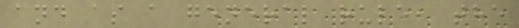and as a general rule, the
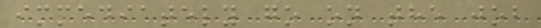immediately go on the job
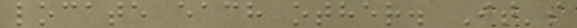locate each other. It's
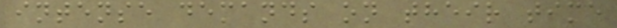intense demands on their time
